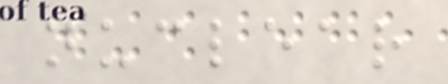nuclear
